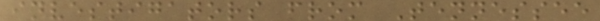investigators from Tennessee
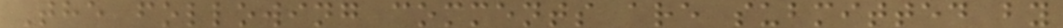The following comments are submitted by
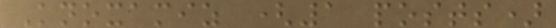Knoxamiz (1 posts)
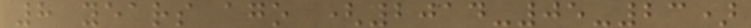8 years ago (2014-05-23)
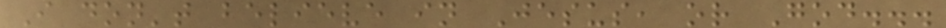I don't believe in Jesus, or God...
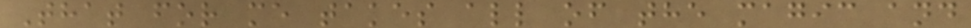That for me takes all of the magic and
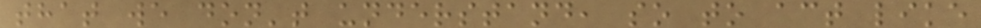that we don't understand, so to act like
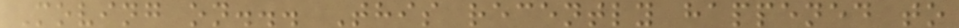Moving on... This recently happened to
